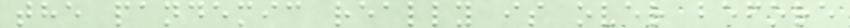the pandemic really is over before
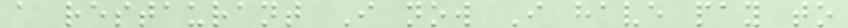a restaurant I now I have pay to
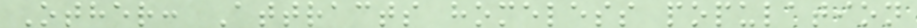Other: Attracts homeless population
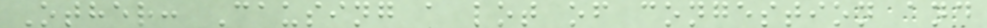Other: Causing a lot of congestion and
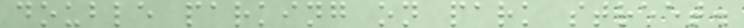double parking on park street.
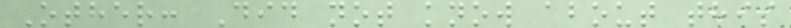Other: Did not know about this
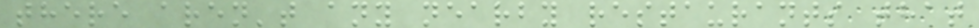there aren't any nearby restaurants that
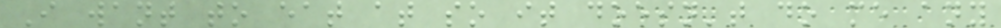I want to eat at so it doesn't do me any
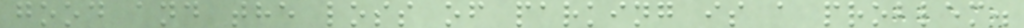good and the loss of parking is a problem.
